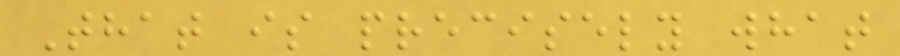That is precisely what
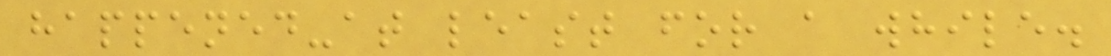happened-at least for a while.
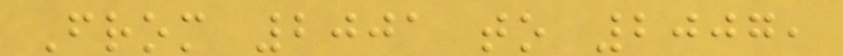From 2001 to 2007,
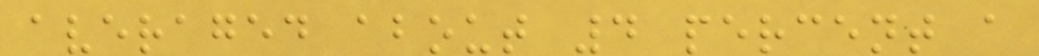averaged about 4 percent a
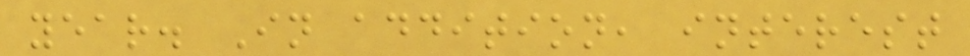year. In addition, interest
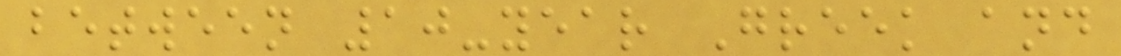between 10-year Greek and
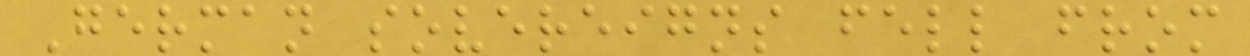German sovereigns fell from
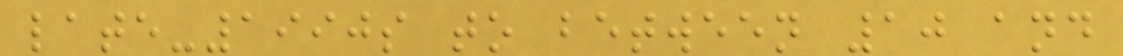late-1990s to between 10 and
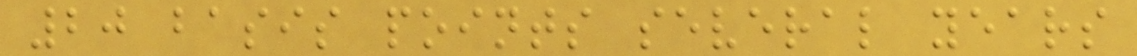20 basis points several years
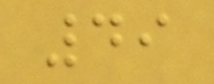49
